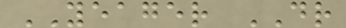YEAGER DR
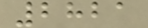2821
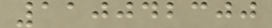110042300
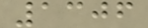1306
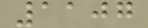1107
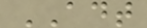ADT
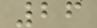26
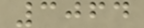3064
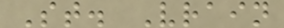St. Vrain
